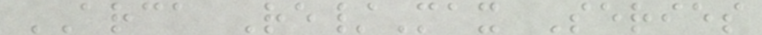ARCA Re/Max Series
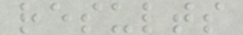results
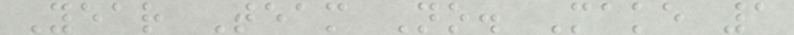Year Team No. Make 1
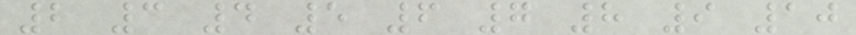2 3 4 5 6 7 8 9 10
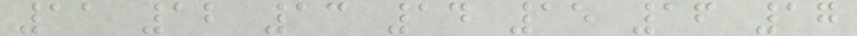11 12 13 14 15 16 17
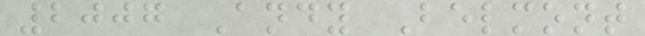2007 Andy Belmont
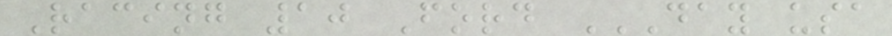Racing 10 Ford DAY USA
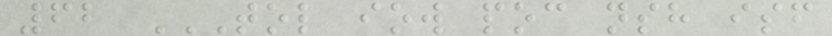62 TOL IOW POC NSH ISF
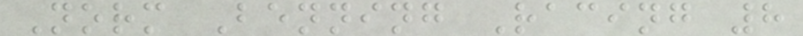Norm Benning Racing 8
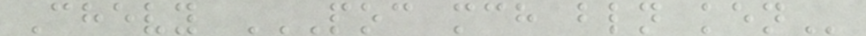Chevy POC MCH BLN KEN
